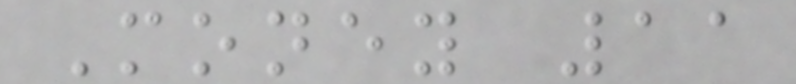Money 11
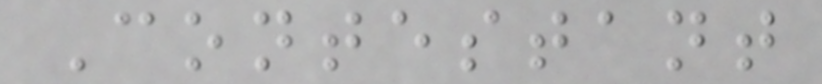Contestant
